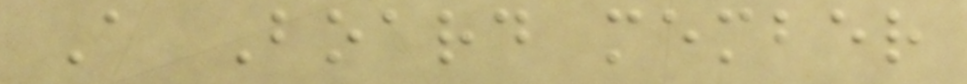A Board member
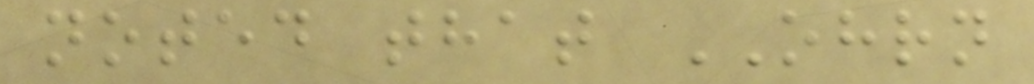noted that OHRN
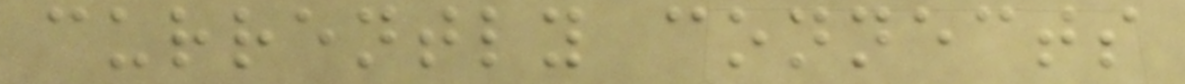currently connects
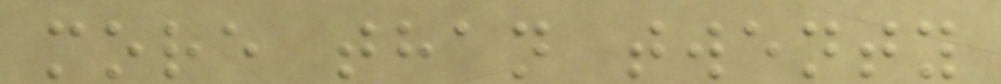more than twenty
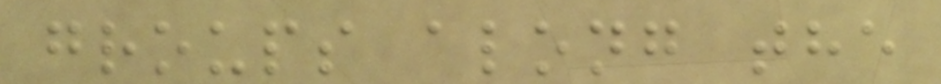groups along the
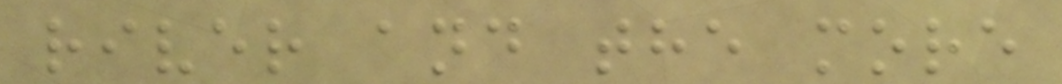river and the more
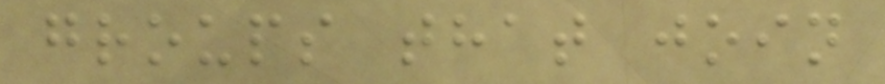groups that join
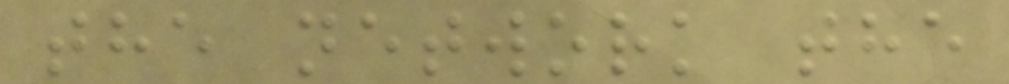the network the
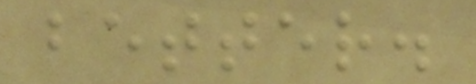better.
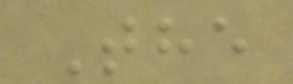The
